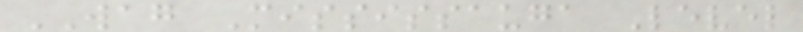WAG Mississauga Level
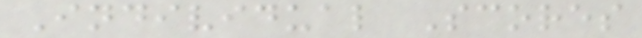Individual Scores
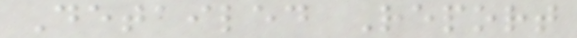Detailed Report
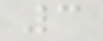3
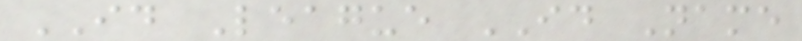ID League ID Name
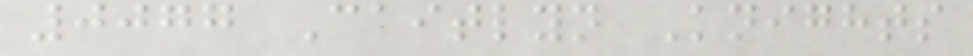0077 Caitlyn Knights
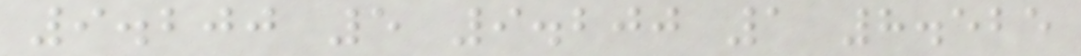9.200 5 9.200 1 8.525
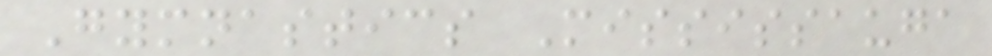Gymnastics Mississauga
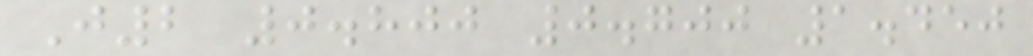J2 0.800 0.700 1.450
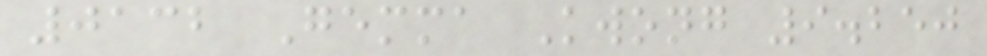0132 Gemma Kwong 9.250
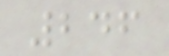246
